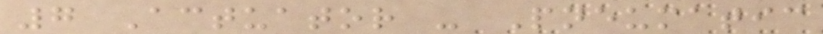7 Actuator - Pneumatic
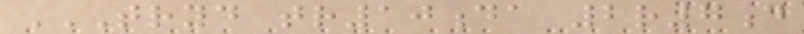TRYD TR10DA 2R7D
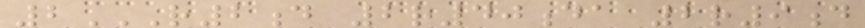2R2D 2R40DA 2R9D
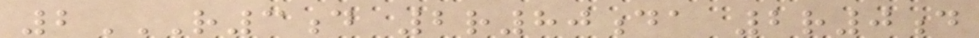2R3D 2R80DA 2R0D
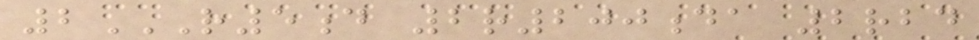2R5D 2R200DA 2RBD
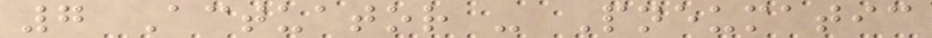7 Actuator - Pneumatic
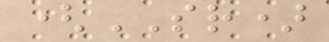(SR)
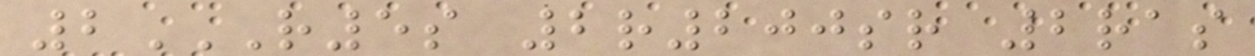2R5S 2R200SR 2RAS
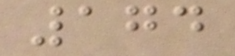174
